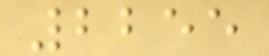2255
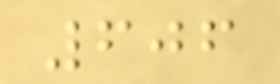606
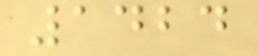1424
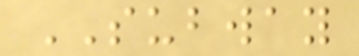SUBWAY
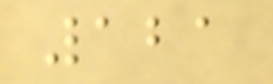121
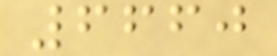6660
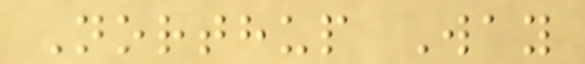Northup Way
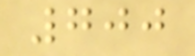700
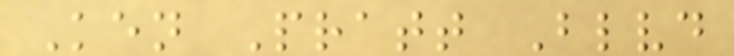Ken Pratt Blvd
